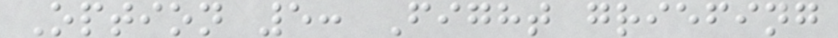Option 5: Fight griefing
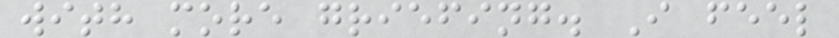with more griefing. I feel
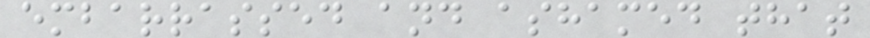embarrassed and ashamed that
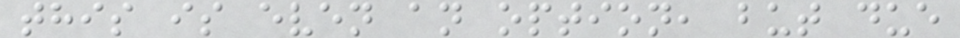this is even an option, but due
